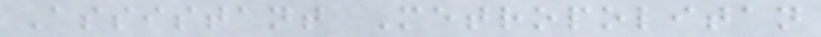Assistant Metropolitan
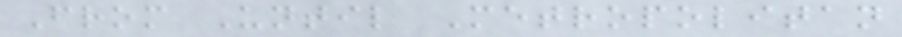From Until Metropolitan
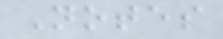Notes
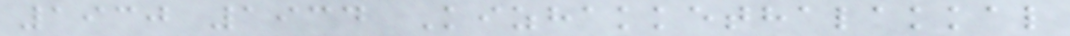1930 1934 Kizhakkethalakkal
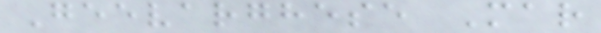Geevarghese Mar
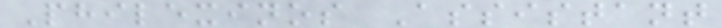Philexinos Assistant
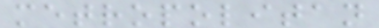metropolitan
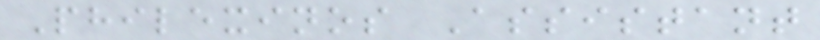Philexinos Assistant
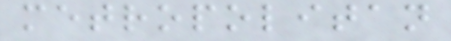metropolitan
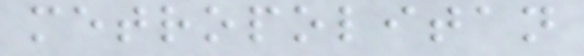metropolitan
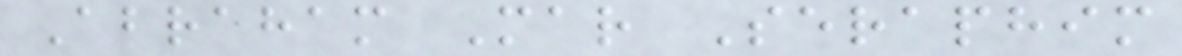Abraham Mar Seraphim
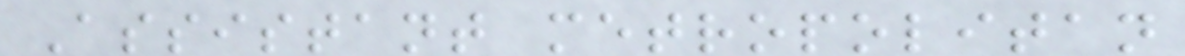Assistant metropolitan
